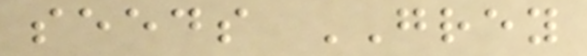seeds GREY
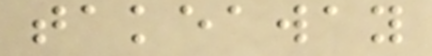takeaway
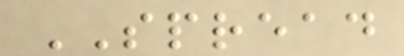SPREAD
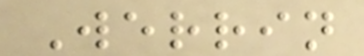Werrin
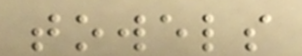towels
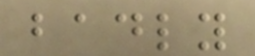badly
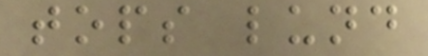tops lund
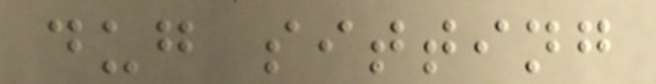dug sitting
